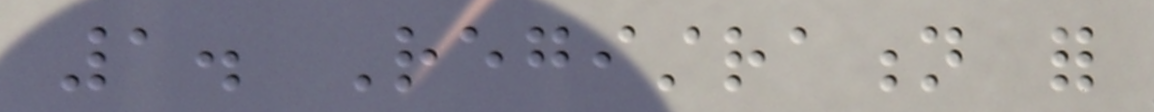1. Registration for
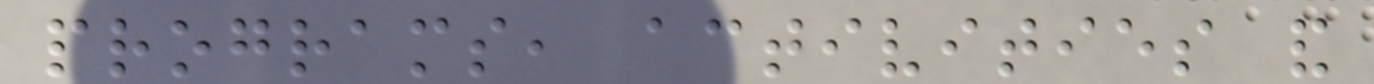programs, activities and
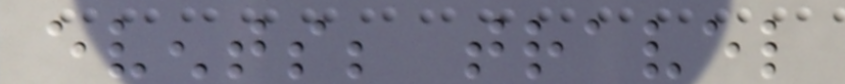events; travel
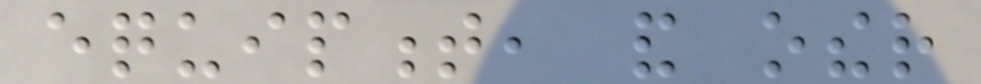equipment, and other
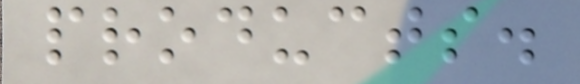products.
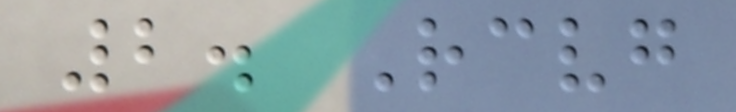2. Receiving
